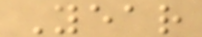Year
